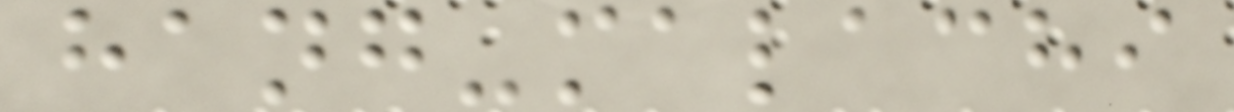hang-malachi
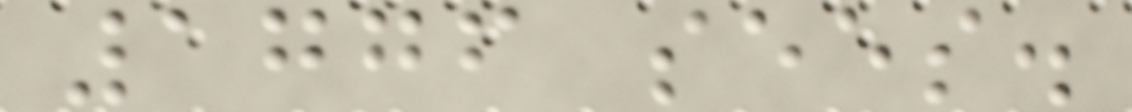1776 sees.
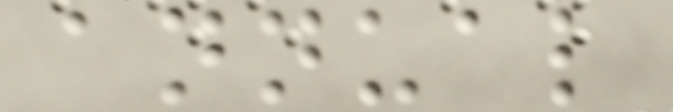annual
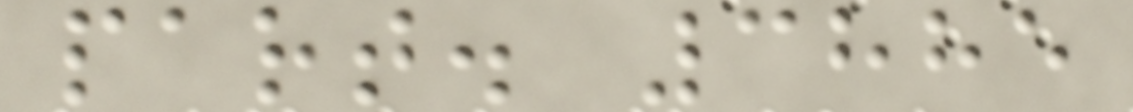part. 3885
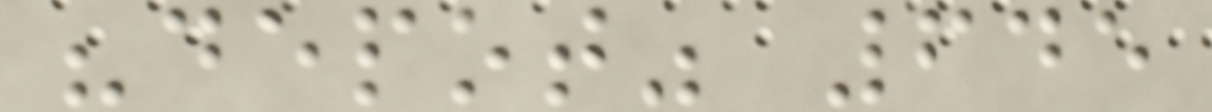"depot" 645
